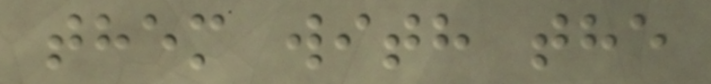them with the
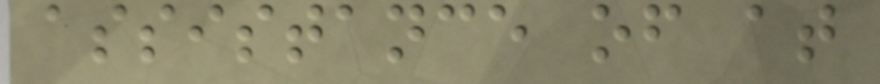assistance of at
